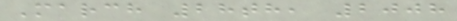March 28th, 2008
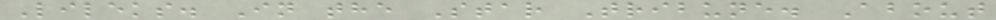Lileks. In the Star Tribune. About
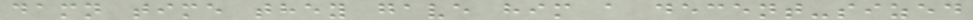damn time they gave him a decent-sized
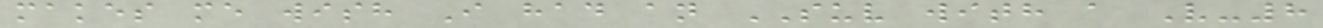makes me wish I had an SUV with a V-8
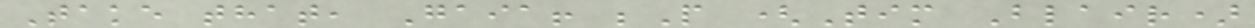Take that, Gaia! ;P (Tim Blair)
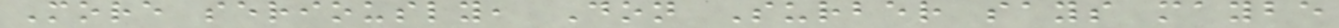More seriously, Don Surber says maybe
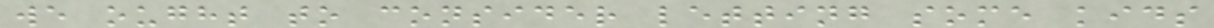we ought to consider letting some kids
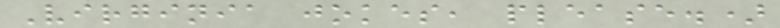Virginia jokes, please.)
